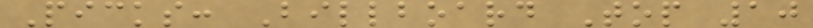Picks: Billboard Top 10
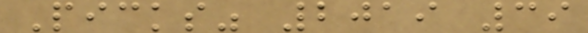Picks" 2019 39
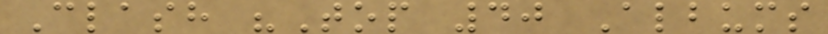Clash "Top 40 Albums
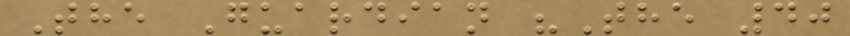The Guardian "The 40
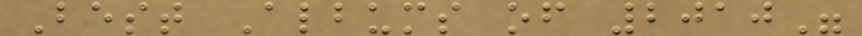Best Albums of 2010"
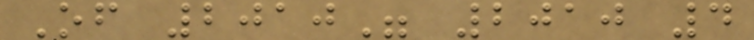Of 2010" 2010 4
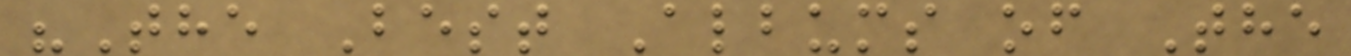"The Best Albums of The
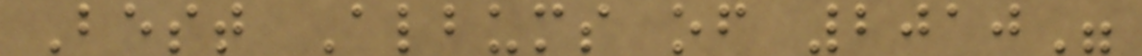Best Albums of 2010"
